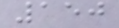150
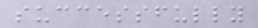successfully
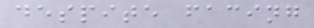despite facing
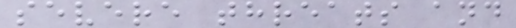severe threats and
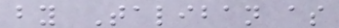by Taliban as
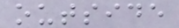outside
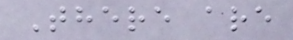There are
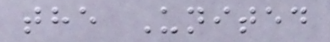the United
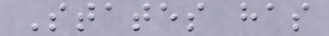States has
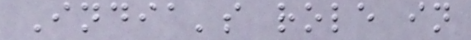India's role in
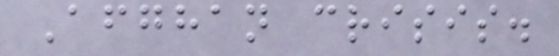Afghan crisis.
